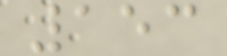153
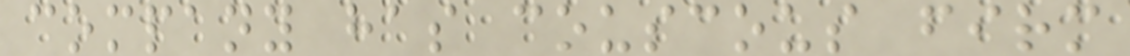company has couscous firm
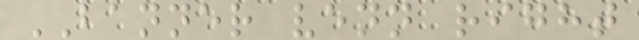BANNER venn right
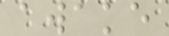awake
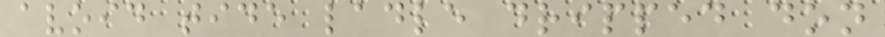avoid tide ladle dripped don
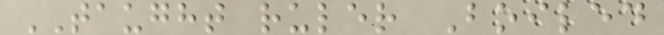TAUGHT ruler Boiled
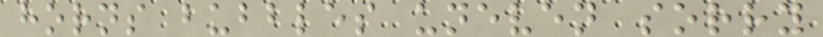horns bubbles uneven sorry
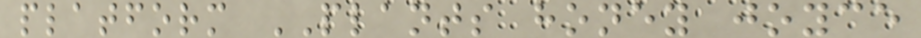platform PLANTS honey joyce
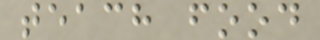teach food
